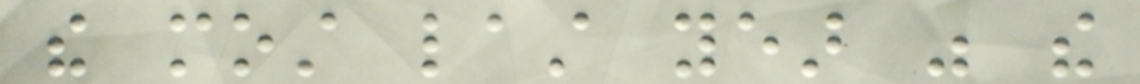the most last year was the
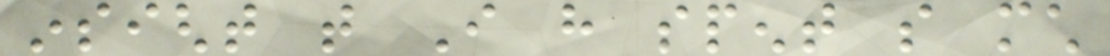insight that I have spent so much
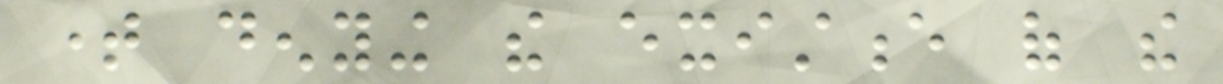time denying the existence of the
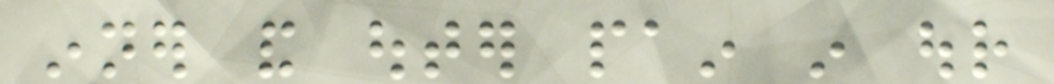inner and outer pain in our
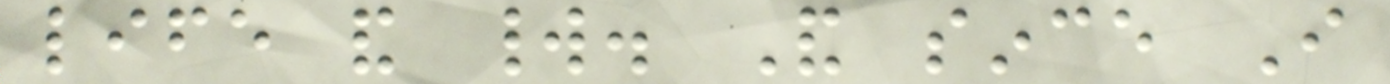life and world. And since I
